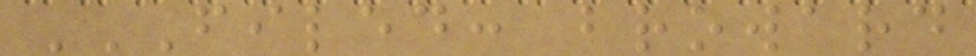FILED: BROWARD
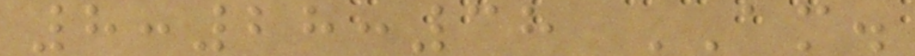8:28:38 AM.
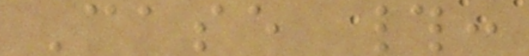Case #:
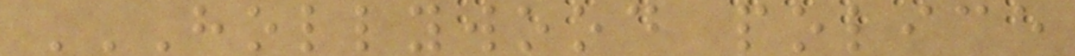HOLLYWOOD POLICE
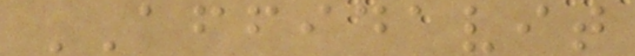AFFIDAVIT
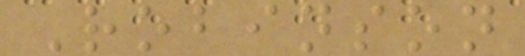Robinson
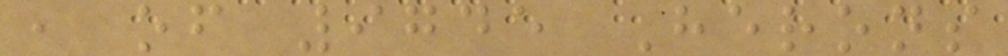, of 9745 Herons
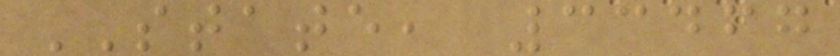STATE, 33467
